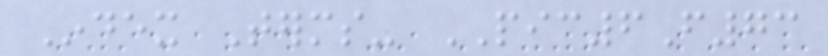Index Terms- PIC6F73
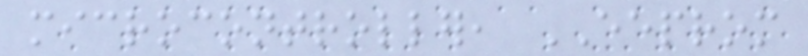microcontroller, EEPROM
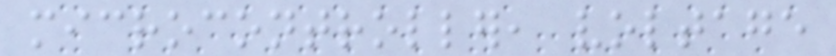microcontroller, voltage
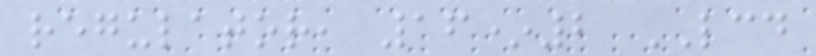regulator, 16*2 LCD
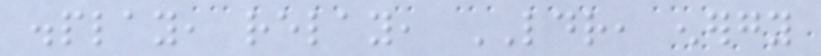display, relay, LDR, energy
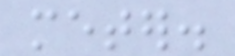meter.
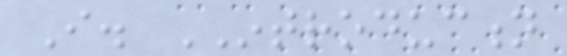I. INTRODUCTION
